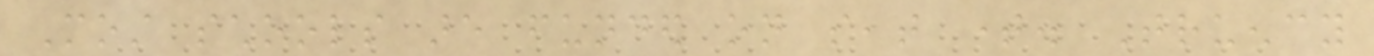Most schools are funded on seat time. Truency
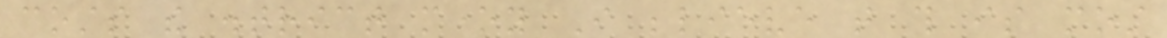costs the district money I believe that this is most
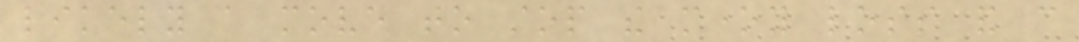likely a move to stop the money loss and can
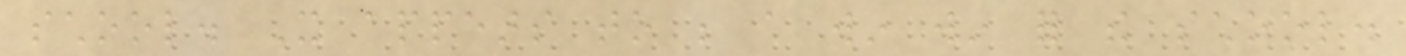school. It appears to be a win win for the school.
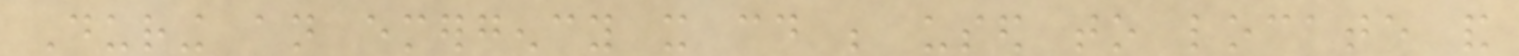During an emergency it could be used to locate and
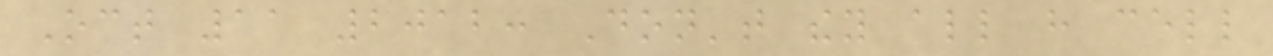Oct 11 2012: Don't they all have cell
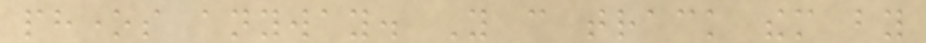phones anyway. You can track them by
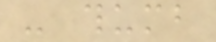- thumb
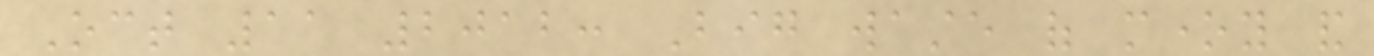Oct 11 2012: Big waste of money and
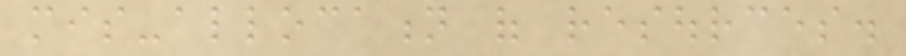mis-allocation of resources.
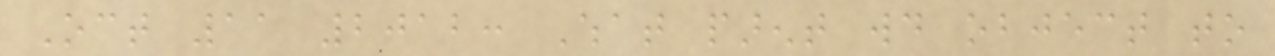Oct 11 2012: What parent would object to
